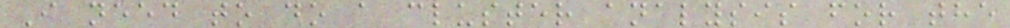I need to do a cluster analysis for the
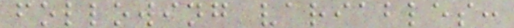following variables:
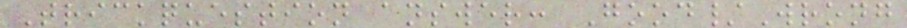Trickquestion answer: Good/Wrong
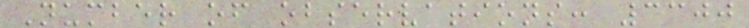Number of observations: 3300
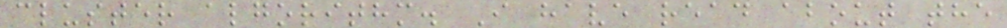cluster algorithm. I have read about the
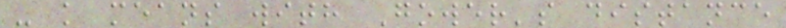- k means with Gower's distance
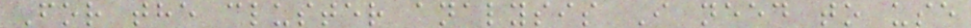For the cluster analysis I need to use
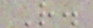R.
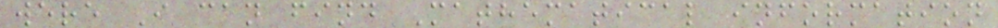were I can find Mathematical information
